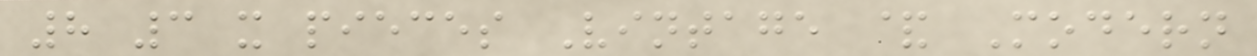8 3 x pieces Vintage & Modern
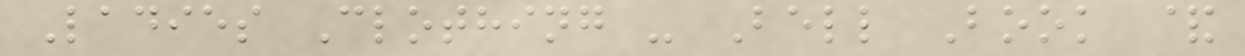Ladies Clothing - Bell Book &
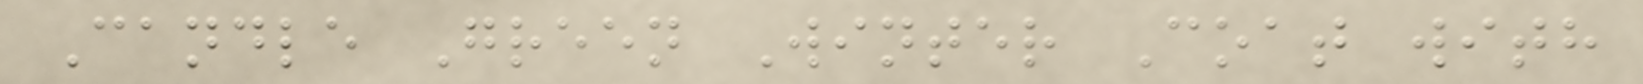Candle Green Winter Coat with
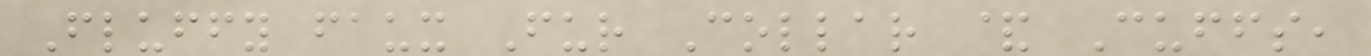Fluffy faux Fur Collar & Cuffs,
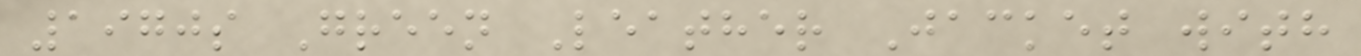1970s Green Leather Jacket with
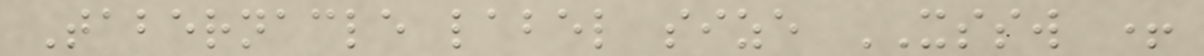Tabernacle label size XSSW +
